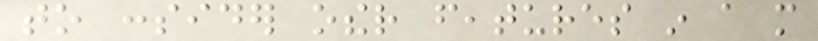to consider other features in a more
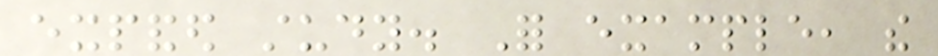expanded study. For example, the
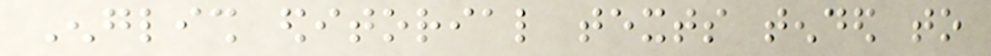English editorial texts tended to
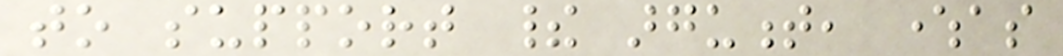to support their argument, whereas
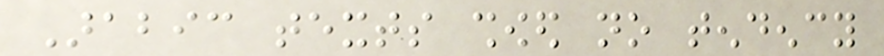Arabic texts showed no tendency
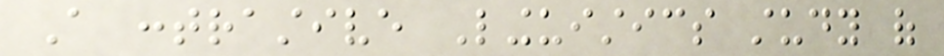A contrastive Linguistics study of
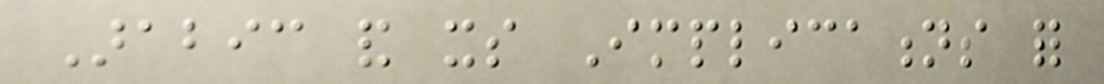Arabic and its Implications for
